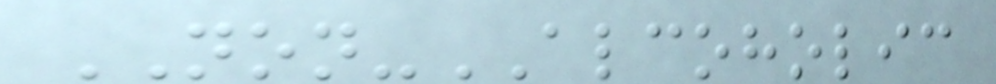NON-ALCOHOLIC
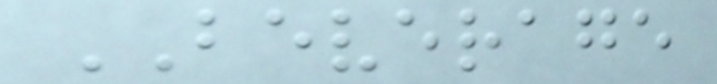BEVERAGE
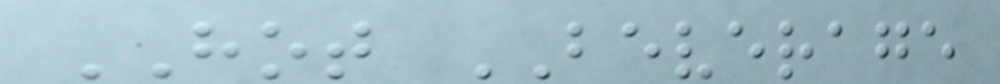HOT BEVERAGE
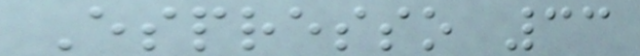Espresso 33
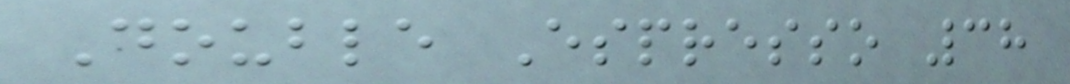Double Espresso 38
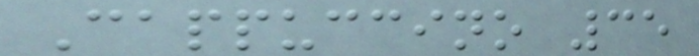Cappuccino 35
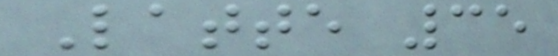Latte 35
